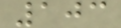103
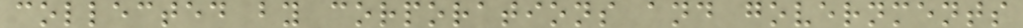collected by corporations and governments
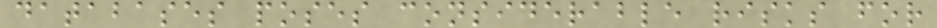databases poses considerable risks for
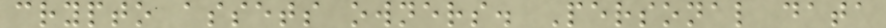crypto assets owners. Personal data
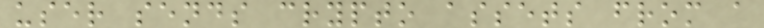user sends crypto assets from a
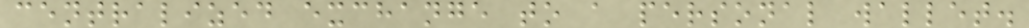centralized exchange to a personal wallet.
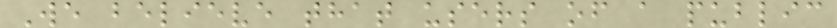We believe that users of a public
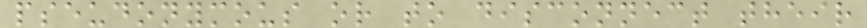pseudonymous or to disconnect their
